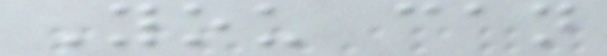You can
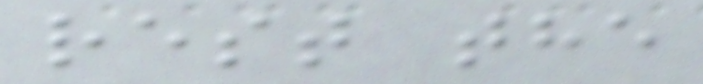rest the
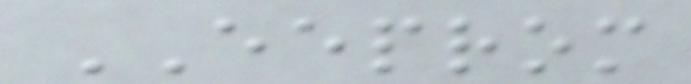EEPROM
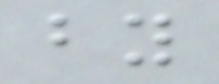by
